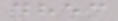dhec
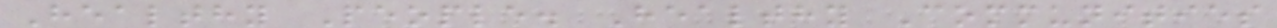Healthy People. Healthy Communities
